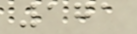171
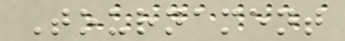Tournament
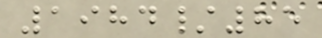1984/85
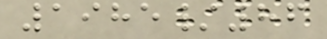1985/86
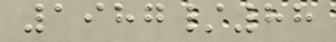1987/88
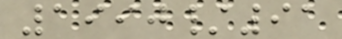1990/91
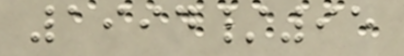1994/95
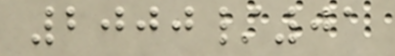2000/01
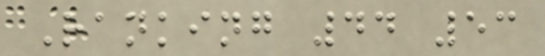Ranking 44 53
